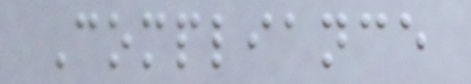Compliance
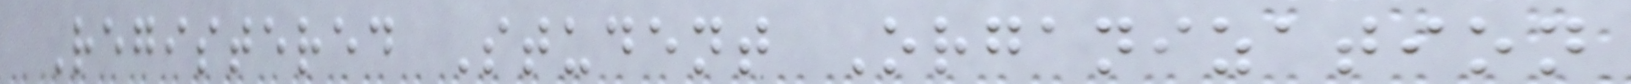Registered Student Organization
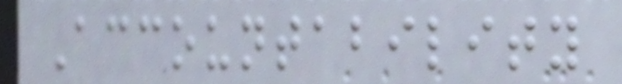Accountability
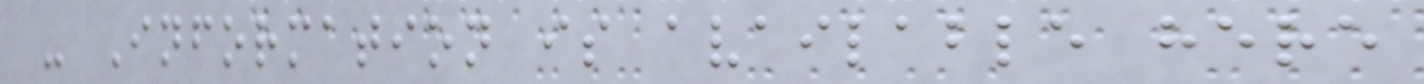- Information is available here
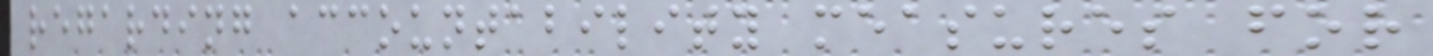regarding accountability measures for
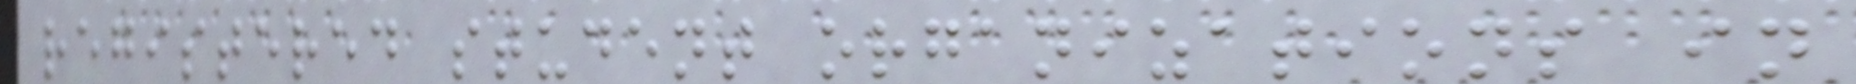registered student organizations in
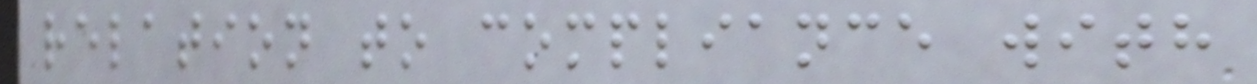relation to compliance with
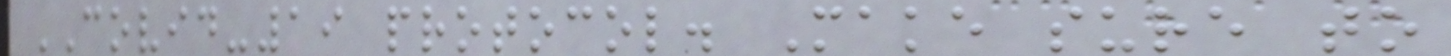COVID-19 protocol. Make sure to
